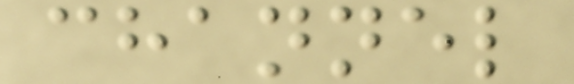channel
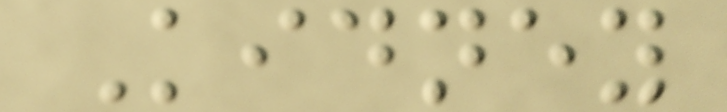Kidney
